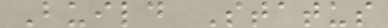Build Status
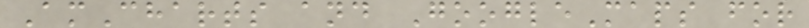AmCharts and GoogleMaps for
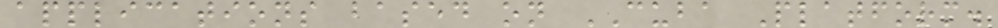applications based on CUBA Platform.
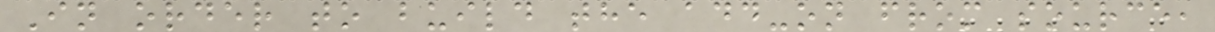In order to build the add-on from source,
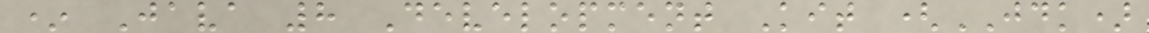* Java 8 Development Kit (JDK)
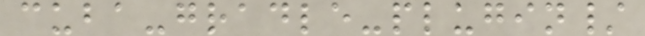cuba-gradle-plugin/
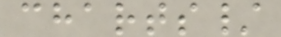charts/
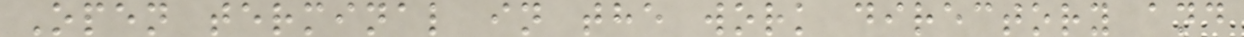Open terminal in the work directory and
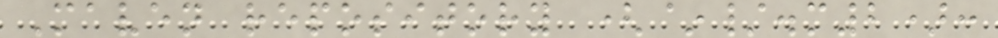Maven repository (~/.m2):
